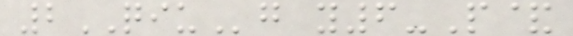2QIUg y6-P&
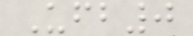Ufb0
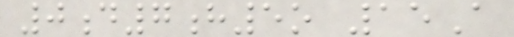0d7h5o 15A
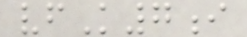vfK7i
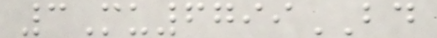3Mu6799BD
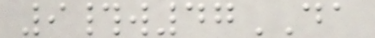9#w47DA
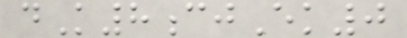dK8cjEk0
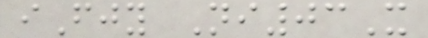iFjy Ni03X
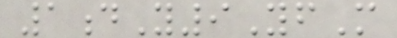1dY9YfM
